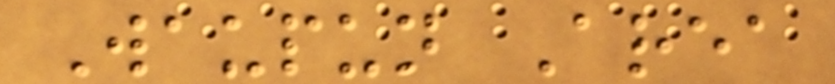Waupun Area
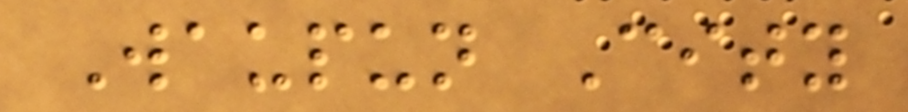Waupun City
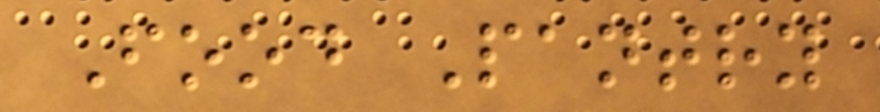Food Pantry
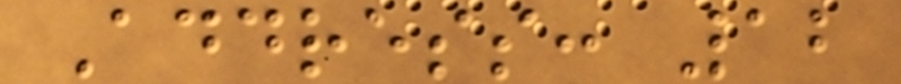Address: 12
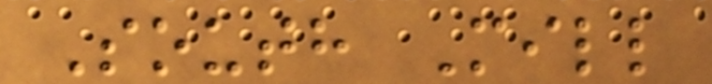South Mill
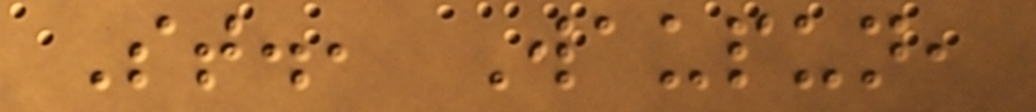St., Waupun,
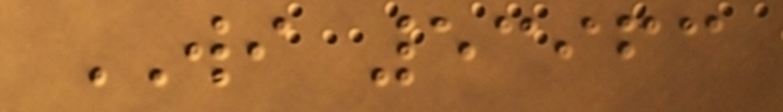WI 53963
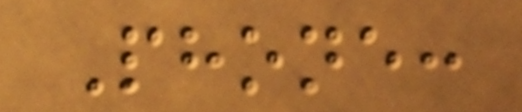Phone:
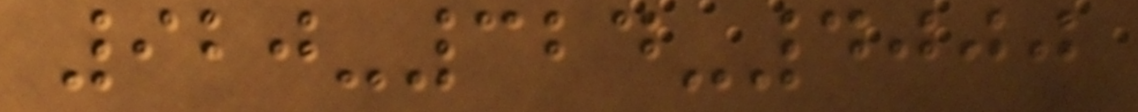920-324-4000
